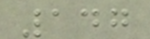147
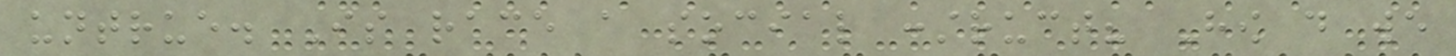untrue. Is race a social construct? How do we
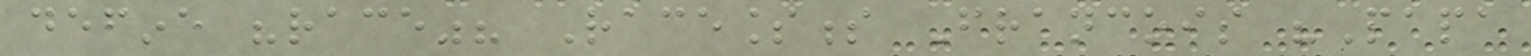define "race"? Racelessness Francois "Papa
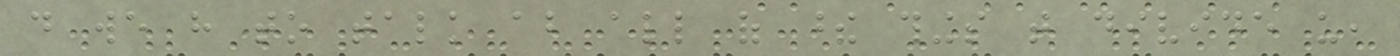do we have to talk about all of these things that divide us,
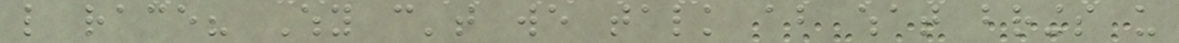like race? Why can't we talk about what brings us
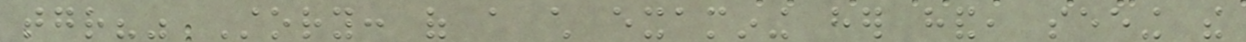together?" Story: of a child examining her hand, seeing the
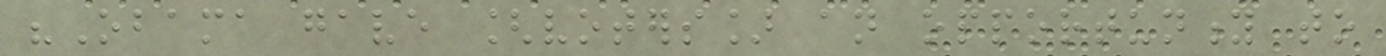"Obama gave [voters] an opportunity to
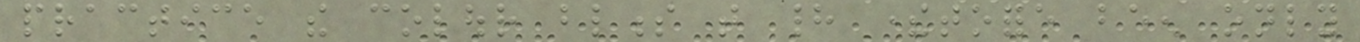practice the colour blindness that had theretofore been only
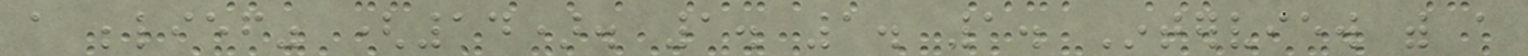a belief" (14). 1. 1. 1. Interview with a
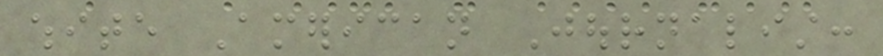white American Journalist:
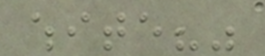white?"
